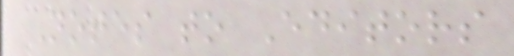Notes to Editors
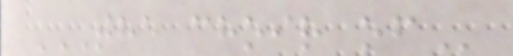THE CHOIR OF
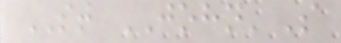ST JOHN'S
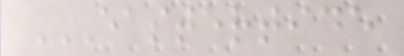EASTERTIDE
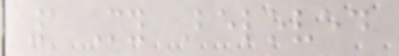1 My Beloved
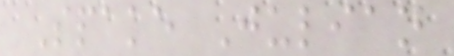Spake Julian
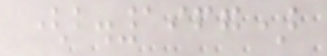(b.1967)
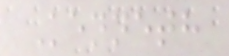Kenneth
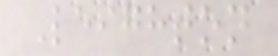Leighton
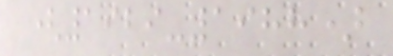(1929-1988)
